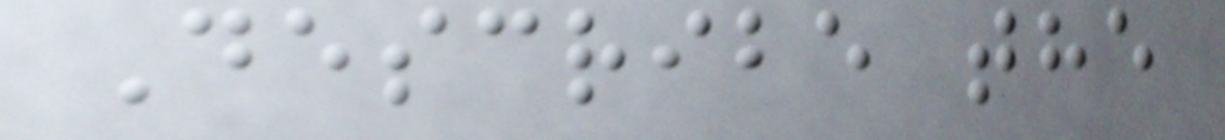Describe the
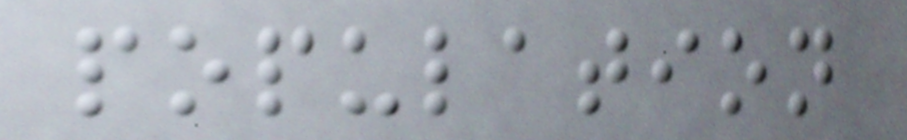population
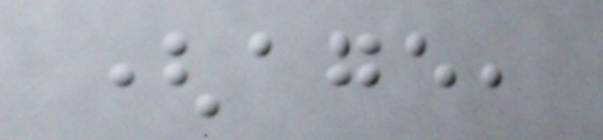(age,
